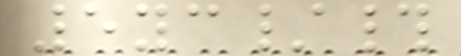5yc/#
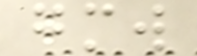gmw
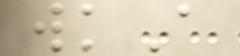wkA
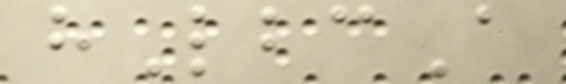hLbcA
